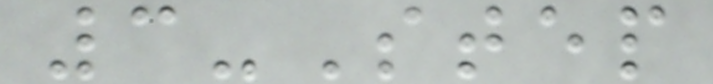3-Step
